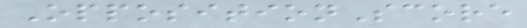OppositionScore
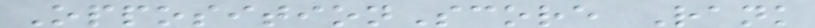OppositionScore Rank
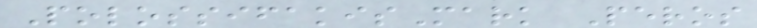PolossifakisMark Peros
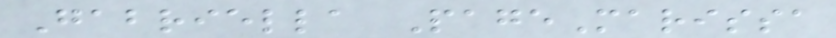Gabriella PageMarissa
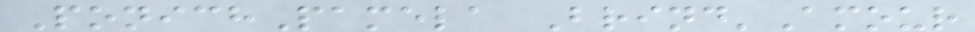PonichPamela Brind'Amour
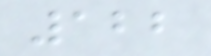122
